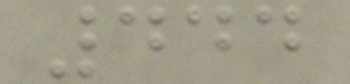444
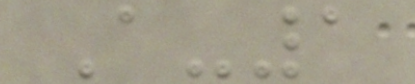A-1
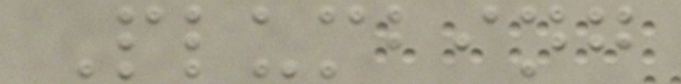Plumbing
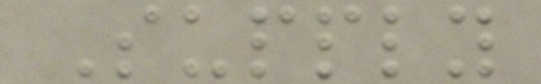Supply
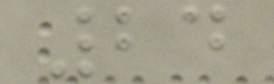24
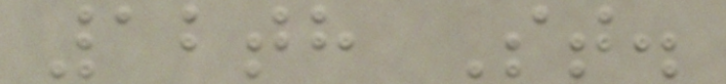12th St.
